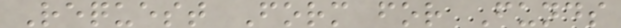Request Form for Funds
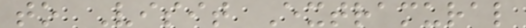to Visit Extramural
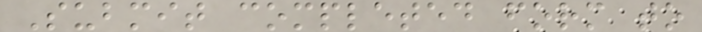Submit completed form to
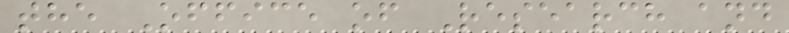the Office of Research and
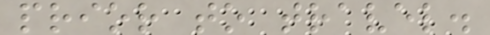prior to travel.
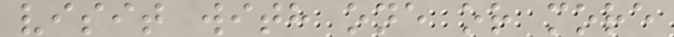visit with one or more
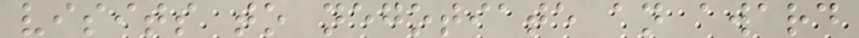visits to negotiate an award
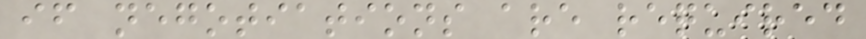if negotiations are required
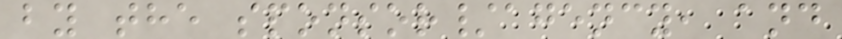by the sponsor/agency, and
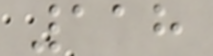118
